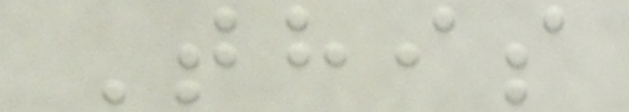This
